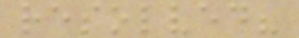resolved?
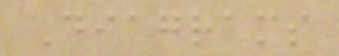Diagrams
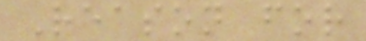Reason for
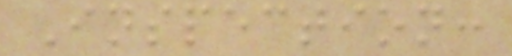Inspection:
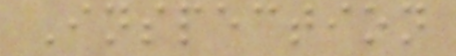Inspection
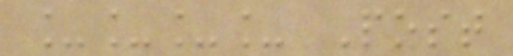____ Post
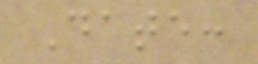Date:
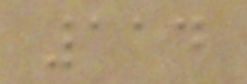114
